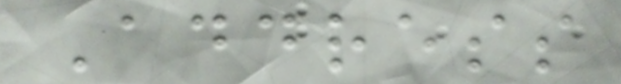Address
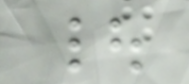|
